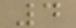4
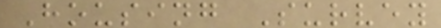Housing Survey
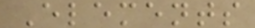Elements
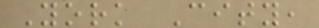York City,
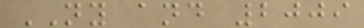NY and 2009
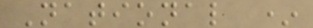National *
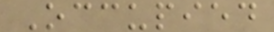Occupied
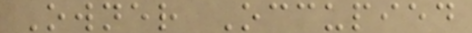Owner Occupied
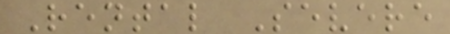Rental Severe
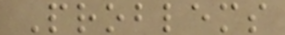Problems
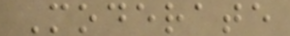Moderate
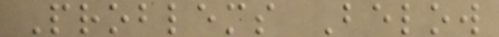Problems Below
